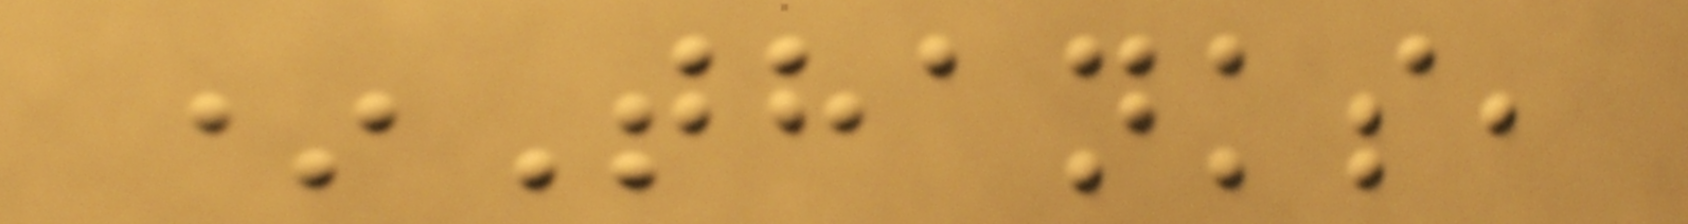*Thanks,
